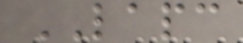LAPC
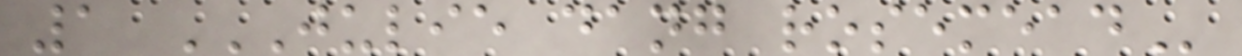1 JULIE DANG ROSEMEAD
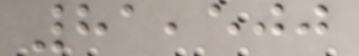81,500
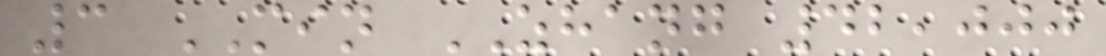3 MIN ZHANG 42,000
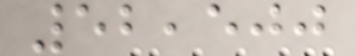52,500
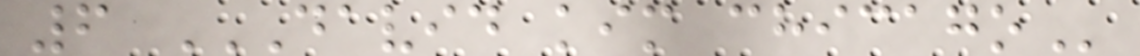6 DAVID KIM CHICAGO
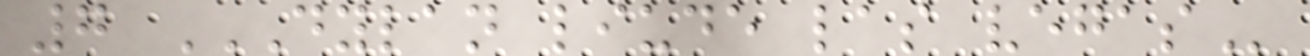7 DYLAN LIUDE LAS VEGAS
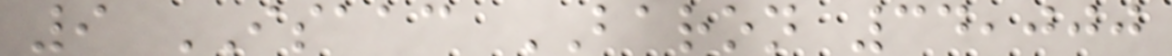9 ISAAC BARON 34,000
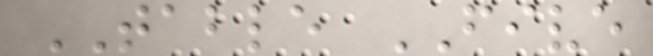TABLE FIVE
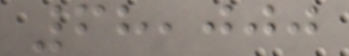68,000
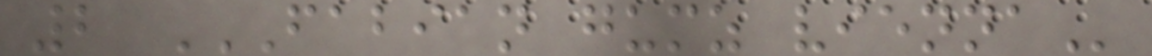2 FABIAN GUMZ VIENNA
